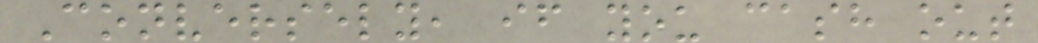Conversely, if you cash out
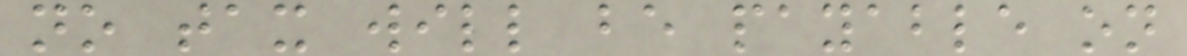no tax will be payable on
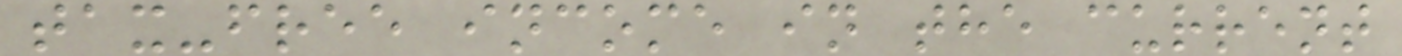tax-free income in the current
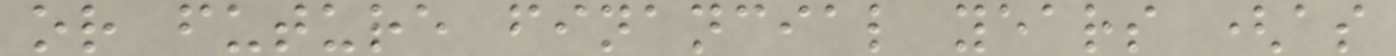or future financial years (as
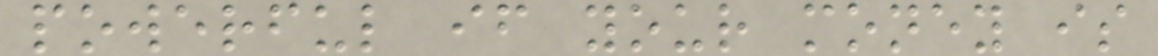powerful if your money is
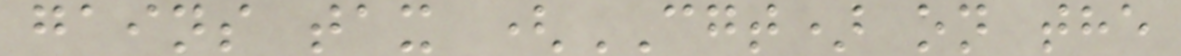gains tax (CGT) on the
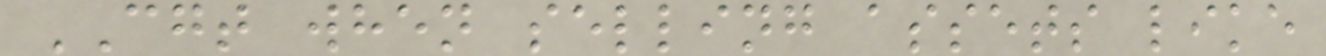CGT when selling assets like
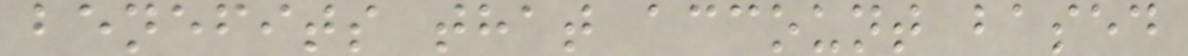benefits that account based
